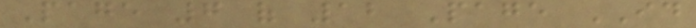Page 7 of 12 Page ID
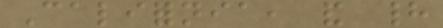California, and had
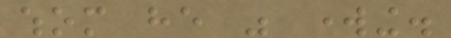whom he was working.
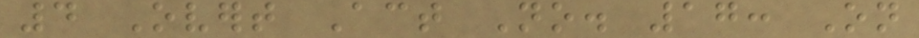4 Overt Act No. 17: On
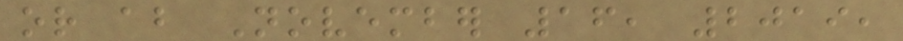or about November 16, 2019,
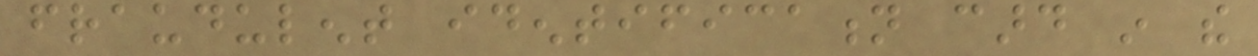fraudulent identification card in the
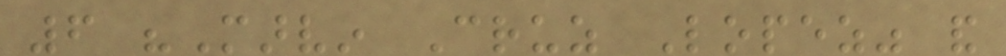6 "Marvin Cruz Lopez" and
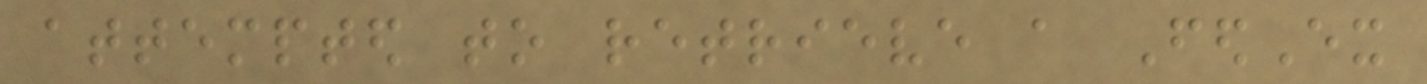attempted to retrieve a FedEx
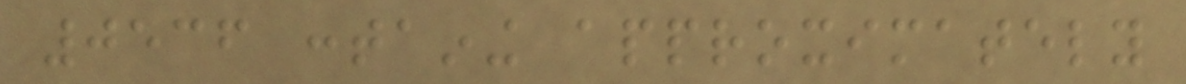0536 containing approximately
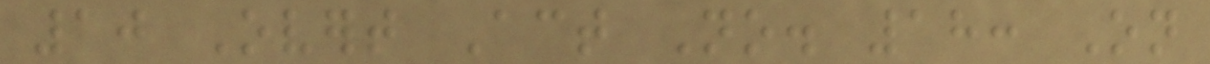10 Overt Act No. 18: On
